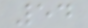54
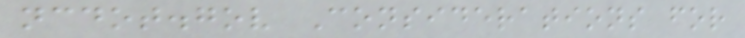ncdot.gov Considerations for
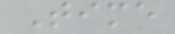Time
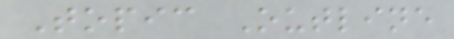Topic Outline
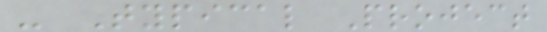- Typical Project
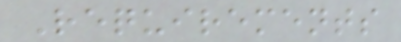Requirements
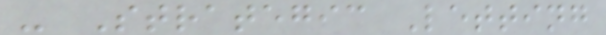- Strategic Letting
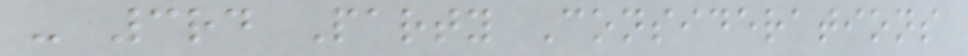- 3rd Party Considerations
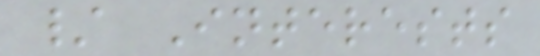/ Interests
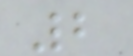2
